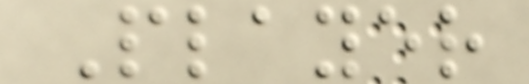Player
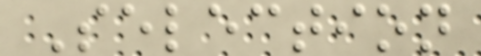Selection
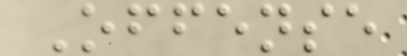Offense
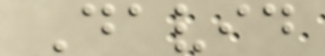David
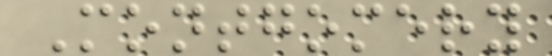Montgomery
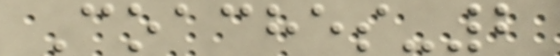Coaches-2
